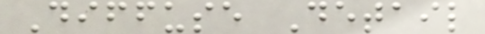Diffuse Detail
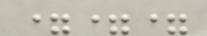===
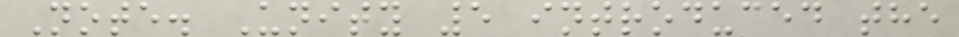Note. Unity 5 introduced the
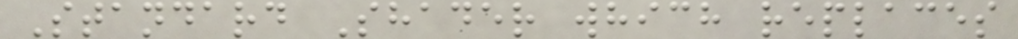Standard Shader which replaces
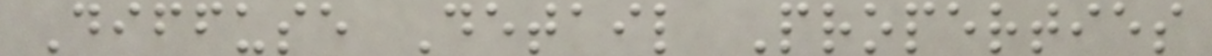Diffuse Detail Properties
